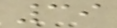39
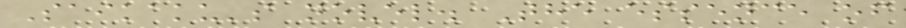Saikaku's novel. The essence of
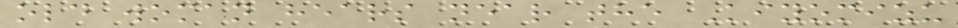old woman hears near the Kiyomizu
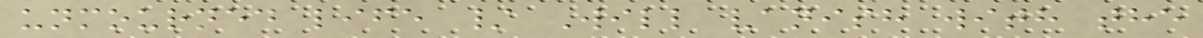unmourned life / Will vanish with the
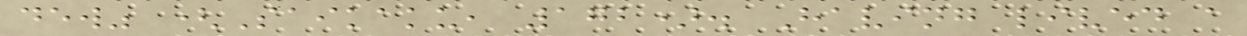dew" (Saikaku, 172). Having lived a
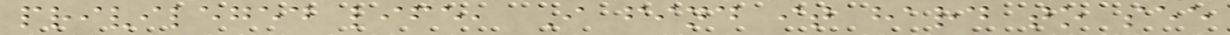privileged life, I find it hard to see
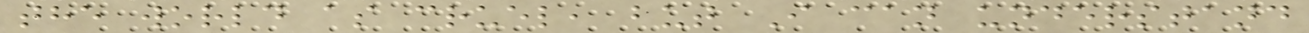the world as cruel, but I can understand
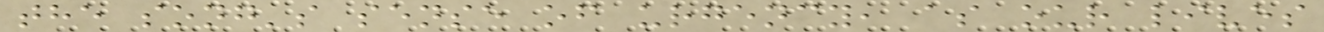the song's sense of urgency, as our lives
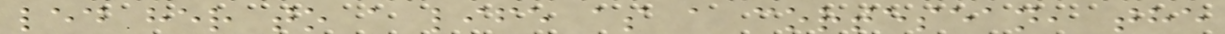led her to a life as a cortesean, the
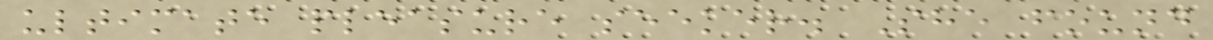ultimate pleasure seeker. She found
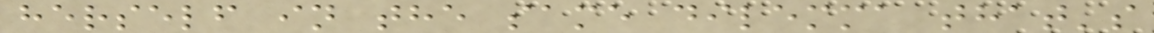herself in the same dilemma that's
